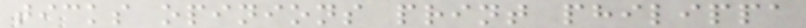ticks opinions print philippa
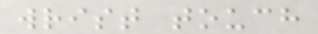wrist touch
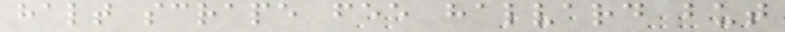halt scrape fee halvard but
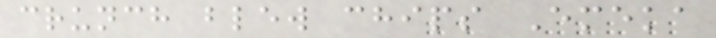crunch blew chips Emeka
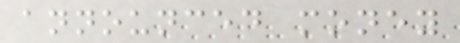announced money
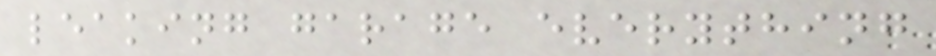leaking garage everything
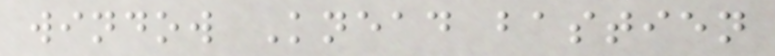window Knead bastien
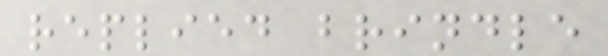replied brindle
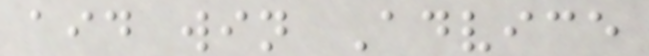aid win Advice
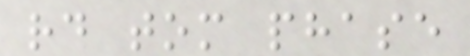rd tom phase
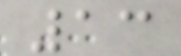13
